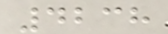4238
